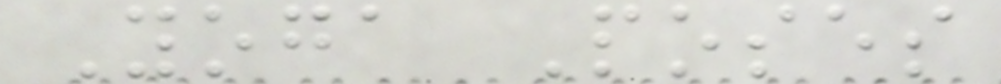Yoga Poses
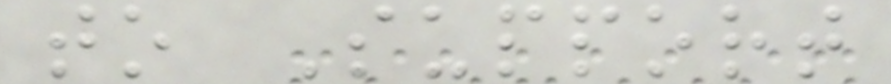to Support
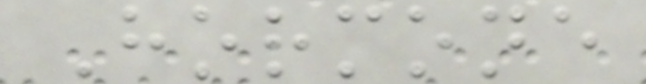Hormone
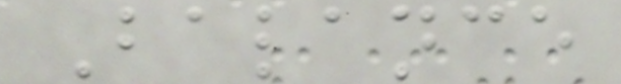Balance
